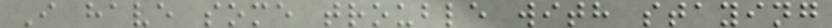I have some trouble with staying
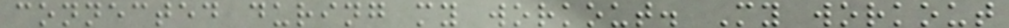connected during my workout. My workout
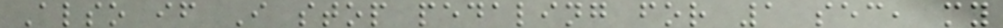Also if I stop pedaling for 1 sec, my
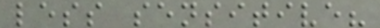less sensitive?
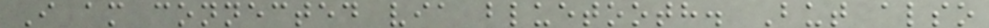I am connected via bluetooth. But also
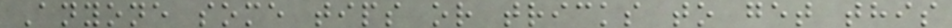Anyone some tips or tricks to get this
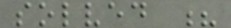solved ?
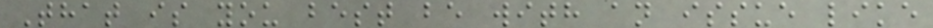That is you best be with an issue like
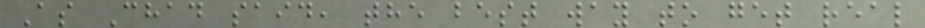As Chad said, the best way to get real
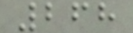268
